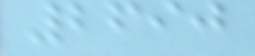2690
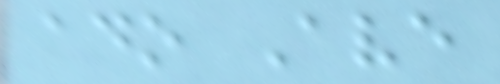ado Ave
